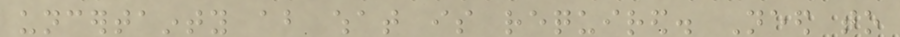uncertainty about what is required. Need to
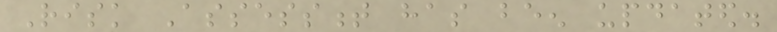Risk Assessment has been updated.
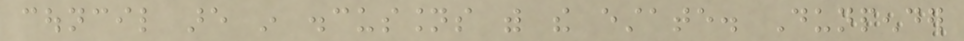council are in discussions with the estate. Dunpender
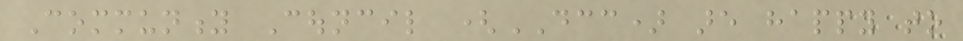Community Council (DCC) are happy to
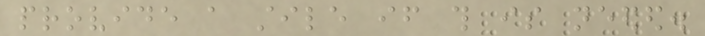provide a stile if this is needed.
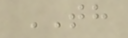TH
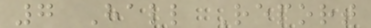7 Hall Report
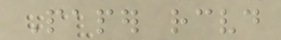Paper received
